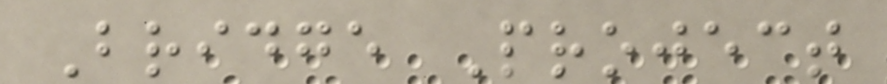Bridge Project
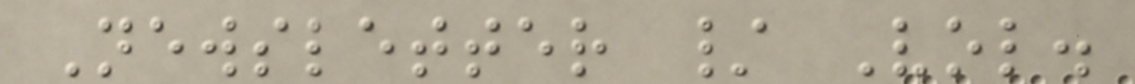Newsletter / Vol.
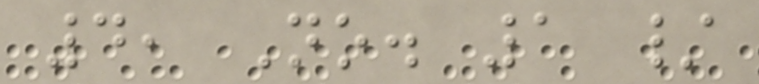4, No. 1 /
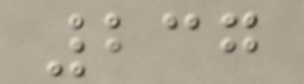237
